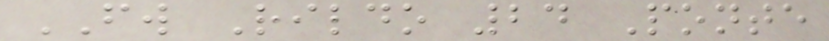FW Rildo 24 Ponte
